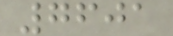7601
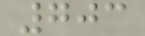703
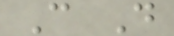C D
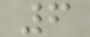6
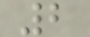2
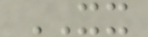XX
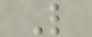L
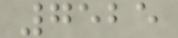7525
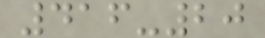416-20
